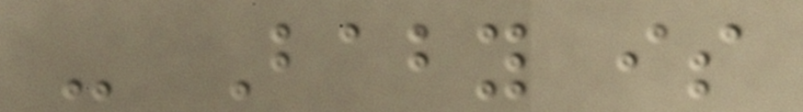- Baby is
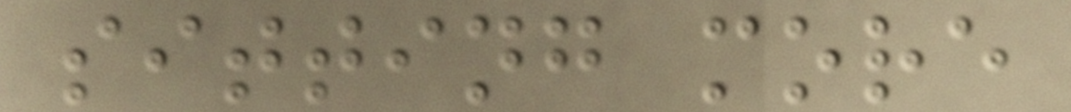sitting more
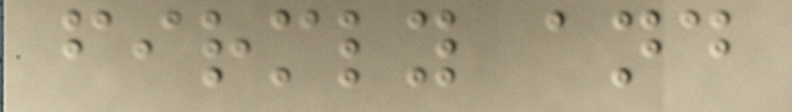firmly and
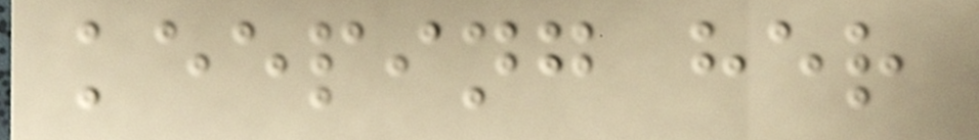keeping her
